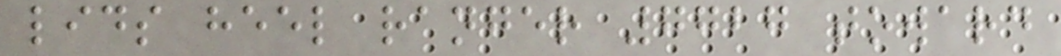lids heel ranger 7727 toward
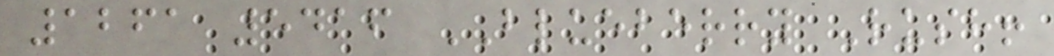1261 5416 BLUEBERRY Rush!
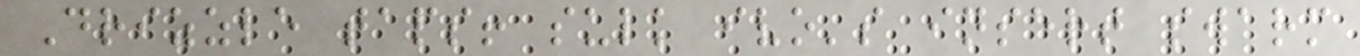Drizzle taps! sulk ivo's insert swarm
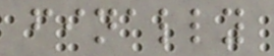finally
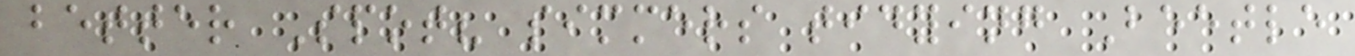better Spot? simmers tidying Beetle
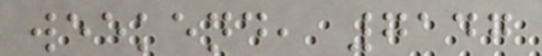weekend, 7147
